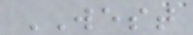WEST
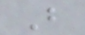B
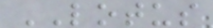LOTUS
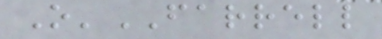O'FARRELL
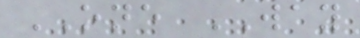ONE WAY
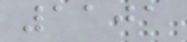1101
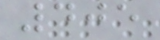405
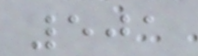501
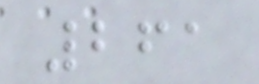261
